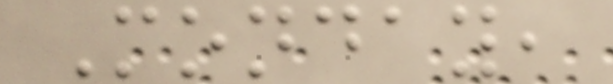Monday,
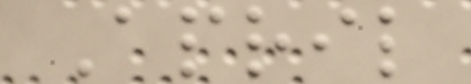April
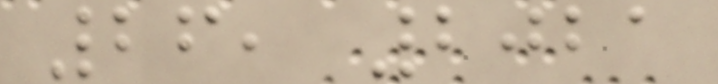26, 2021
